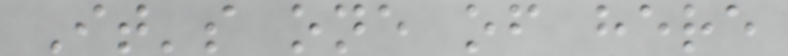It's one of here
